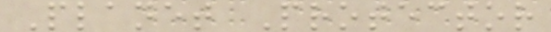Planet Protector
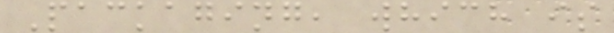Packaging, which is
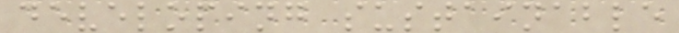developing sustainable
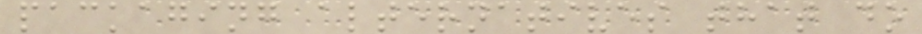packaging alternatives that do
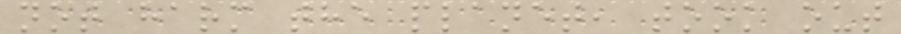not harm the planet, took out
